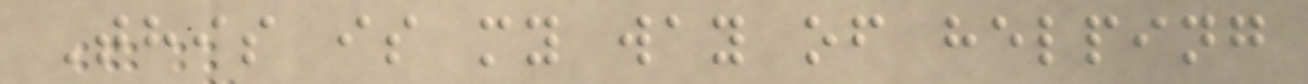This is my way of helping
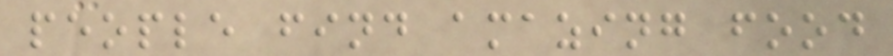people find amazing food
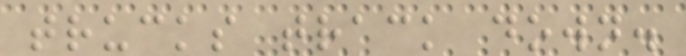trucks track down.
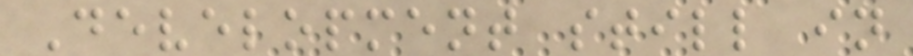Development still in
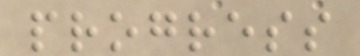progress
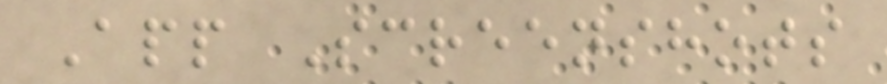App Screenshots
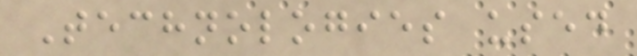Technologies used
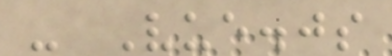- Vue.js
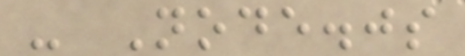- Node.js
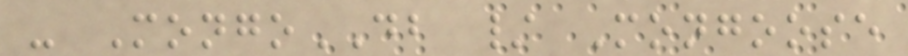- MongoDB / Mongoose
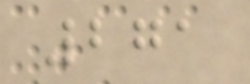271
